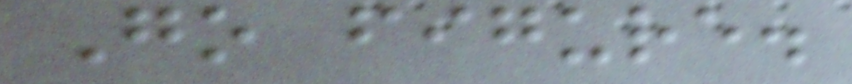Go figure.
